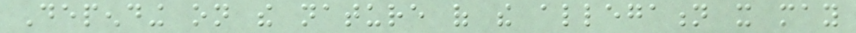Depending on the nature of the allegation it may
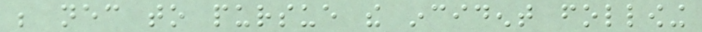be necessary to pursue the incident following
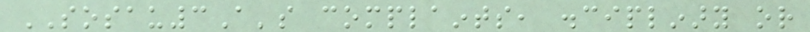SOSAU3A's complaints, disciplinary or
